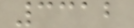3312
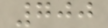700
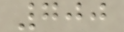700
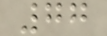77
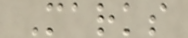Marks
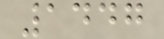1447
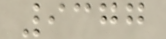9377
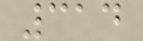314
